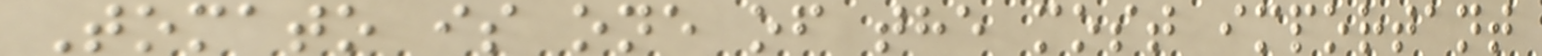Tomato is one of the most important
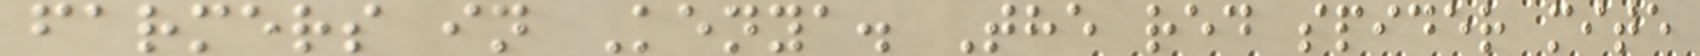farmers in Kenya. The red spider mite
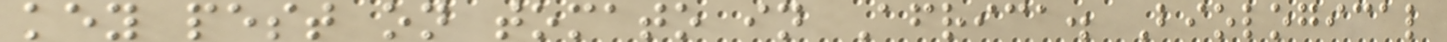key pest on tomato in Africa. Biological
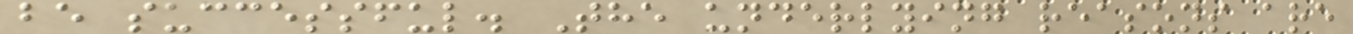be successful. The underlying reasons are
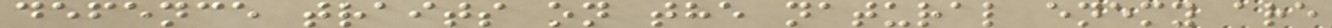defence traits on the natural enemy are
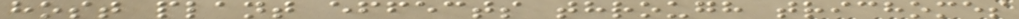host plant effects through trichomes
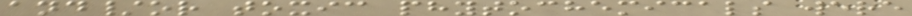and/or toxic phytochemicals were
